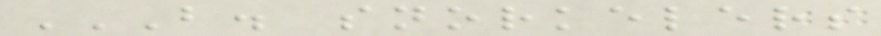B. SNORKELERS
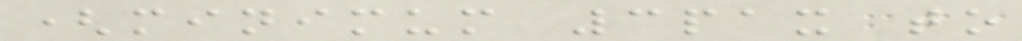(minimum 3pax to
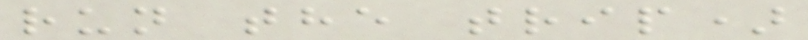run the trip)
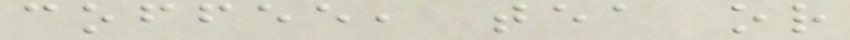coffee, tea or
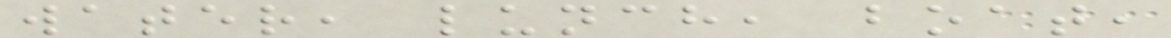water, lunch, boat,
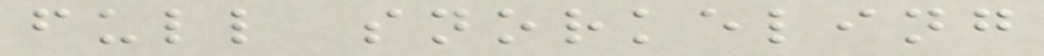full snorkeling
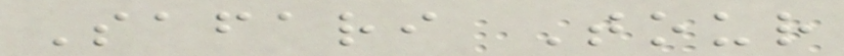Safari Tour
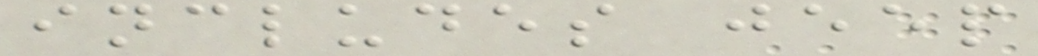includes jeep
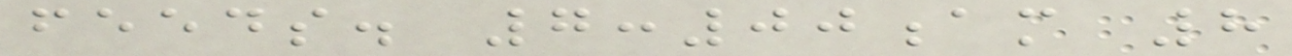feeds. 7:00am 8
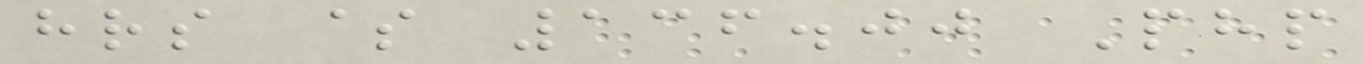hrs $ 136.00 Php
